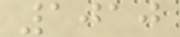1010
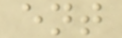ent
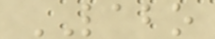LABO
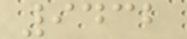9432
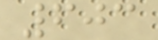603
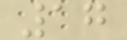17
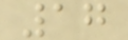17
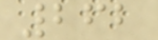262
